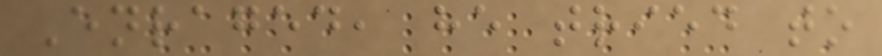Enraged, he tried to
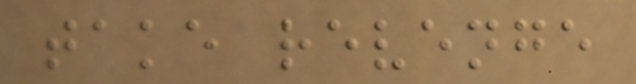take revenge
